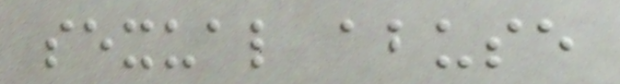sexual abuse
